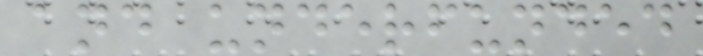and underfunded
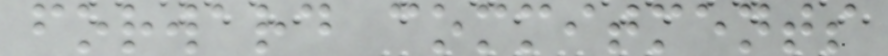forward commitments
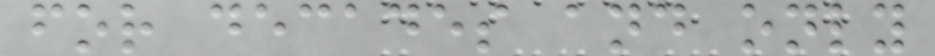for decades and only
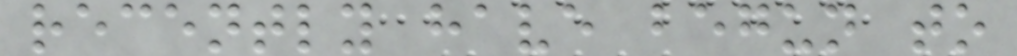recently have begun to
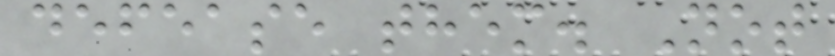defease them. Not
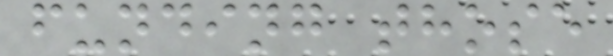funding those
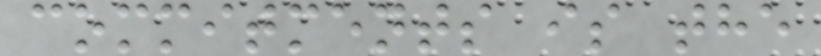commitments is the
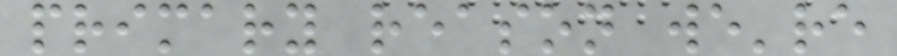primary reason we're
